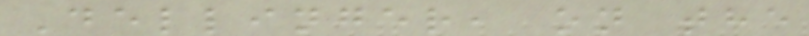Dellinger, on the
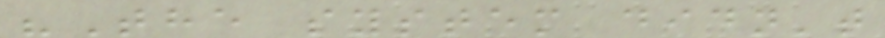"The system didn't
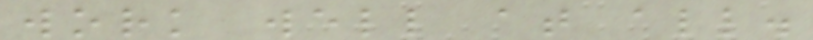work well at all.
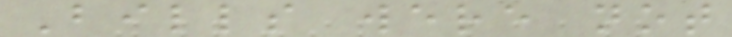Bills were not
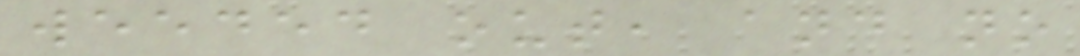weeded out, and no
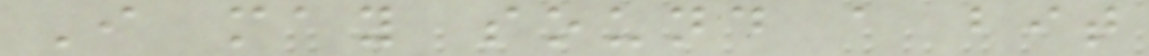I may sound a bit
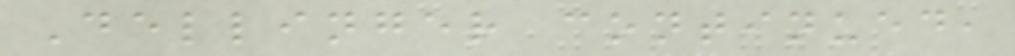Dellinger continued,
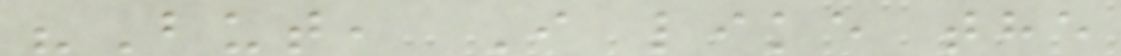"But, I like the
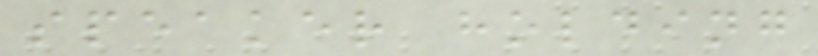speaker holding
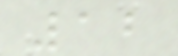12
